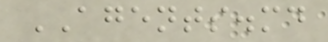AGENTS.md
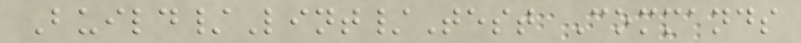Build/Lint/Test Commands
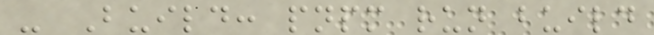- Build: pnpm run build
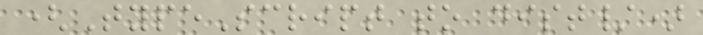(TypeScript to dist/)
